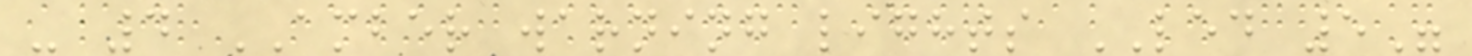- 4 AMBER warning lights LED 5"
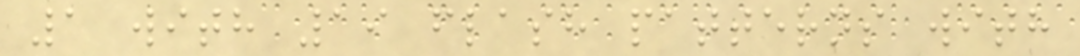1 with 19 flash patterns with
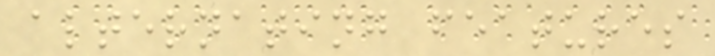alternating features
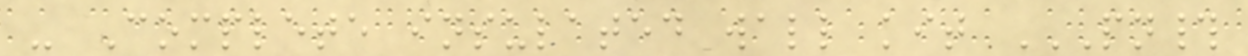- Complete insulated wall kit PN#
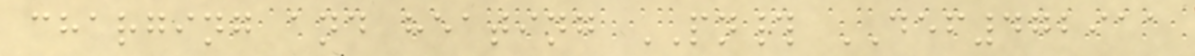charging and heating PN# DEF472911
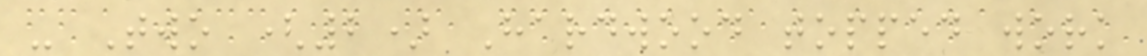- Two (2) Hardwood topped work
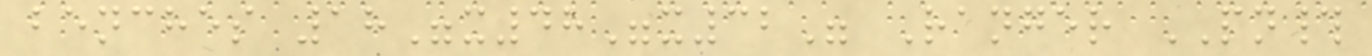benches 18"x48"x32" Ranger PN#
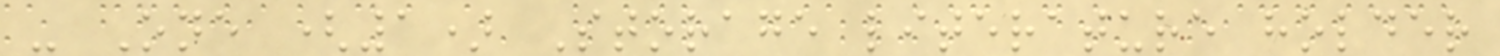- One (1) Storage literature holder
